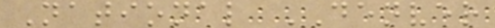National DENVER
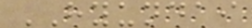HYUNDAI
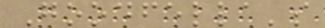Goodfella's
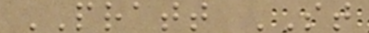PRATT ST
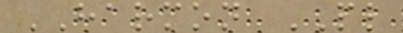HARMON PL
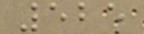525
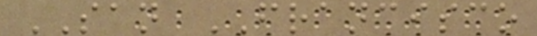SAN FRANCISCO
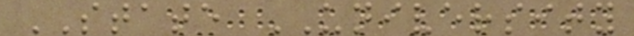STATE UNIVERSITY
